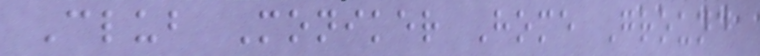Club Moniker Home Ground
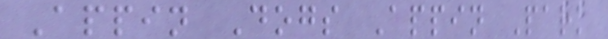Appin Dogs Appin Park
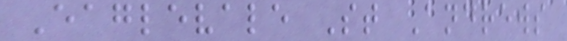Eaglevale St Andrews
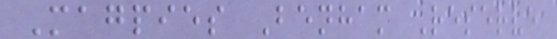Magpies Benham Reserve
